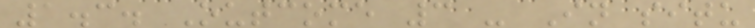1.3. Outcome 3 - In situ
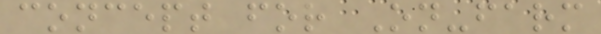concept for On-farm
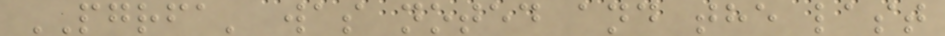PGRFA' was noted and the last
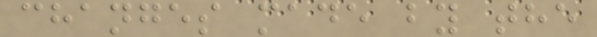changes made by the
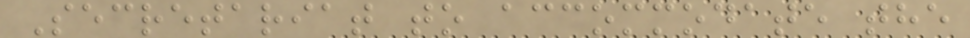Secretariat to accommodate the
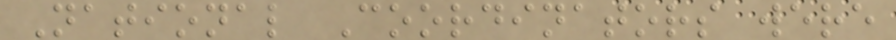National Coordinators were
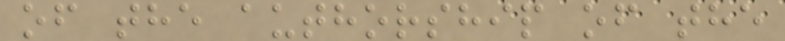of the authorship of the
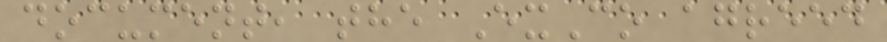document, the ExCo agreed
